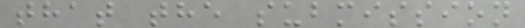that the submission
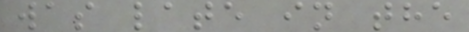was late in the
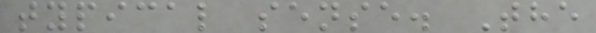typical sense. The
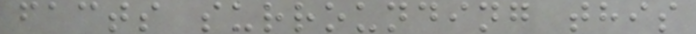facts surrounding this
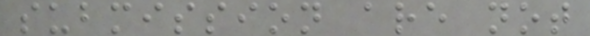submission are not
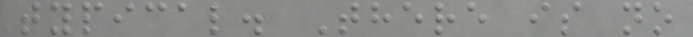typical. There is no
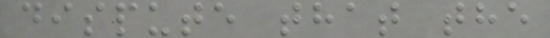dispute that the
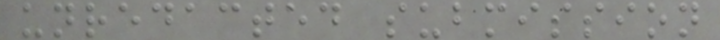unredacted submission
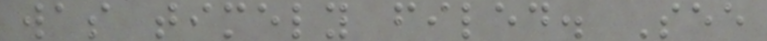was timely filed. See
